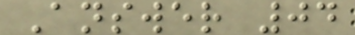Answer 04
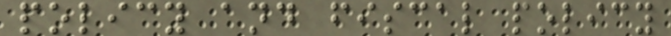policy and fiscal policy
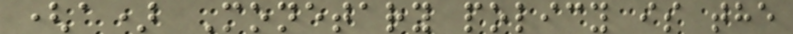(a) Monetary policy is the
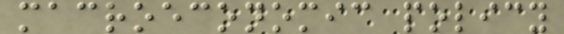macroeconomic policy
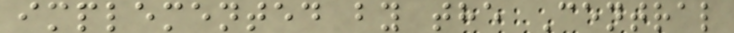implemented by the Central
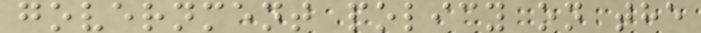government policy on the
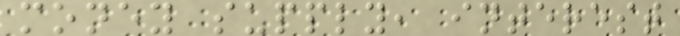money supply, interest
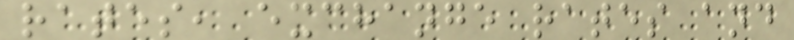rates, exchange rates and
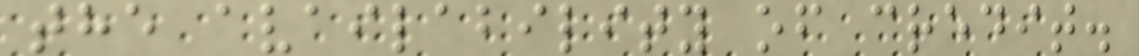the availability of credit.
